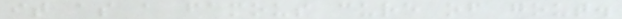it as a famous cure of gout.
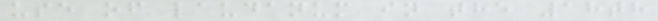use of laudanum in the 18th
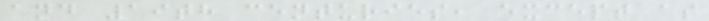and 19th centuries, except as
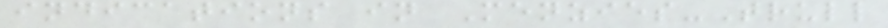indications in Menzies-Trull
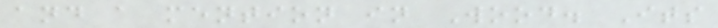and a mention in Wood. Its
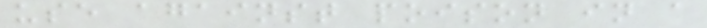use against poison in a
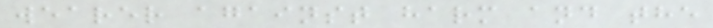wearer against harm and the
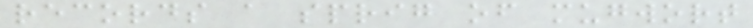records a sprig of mugwort
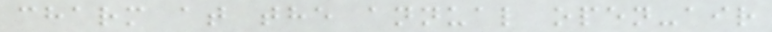charm at the annual open-air
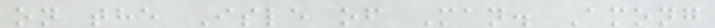on the Isle of Man. Among
